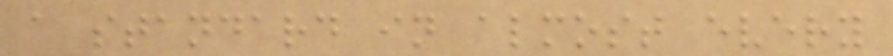a standard in almost every
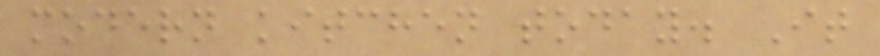modern kitchen today. It
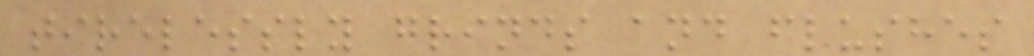tirelessly grinds and flushes
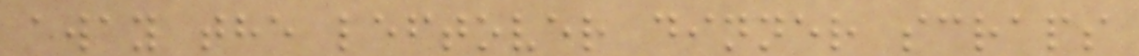away the leftover dinner scraps
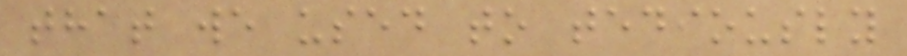that we used to tediously
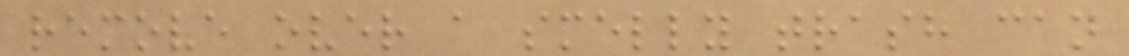remove over a smelly trash can
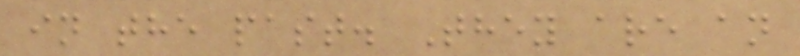in the past. They are an
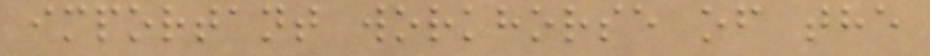important workhorse of the
